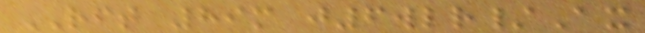RFT 89m j6wlr/Ax
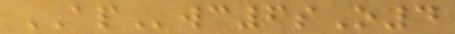APwc6sO4
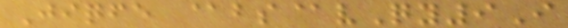Jiqfe @bs@vQy9I
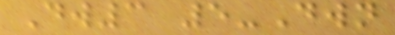Dw3 5-Dwn
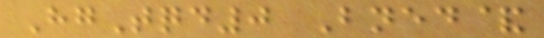HgTqd0 Bned&
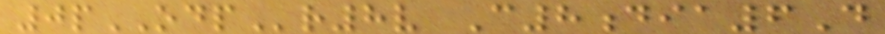0pODPr8v C8dia6D
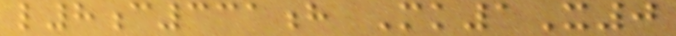l8c331h Mk1X0
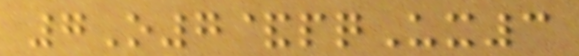7O7&pqUx3
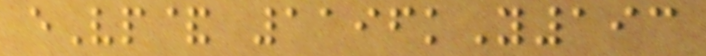eVp& 1196kY193
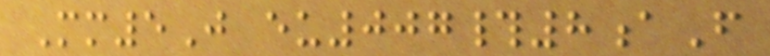Mm5J eu007#8aF
